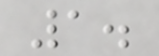1.
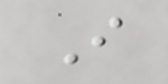I
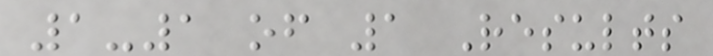1-1 of 1 Results
